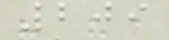209
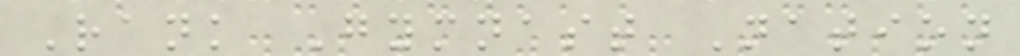Rank Gymnast Nation
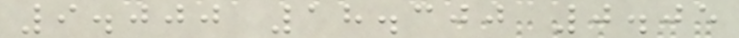9.000 18.300 0.05
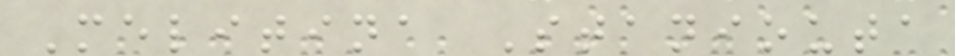Melitina Staniouta
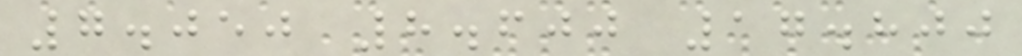7.050 8.600 17.800
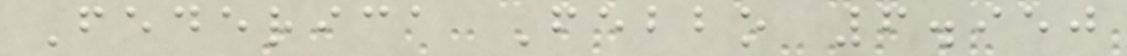Federica Febbo 6.950
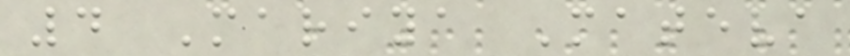4 Mariya Mateva
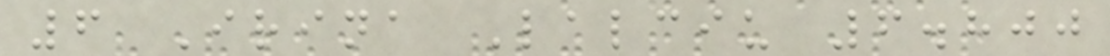6 Irina Lalciu 6.800
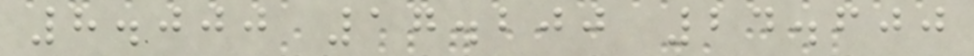8.000 17.200 24.600
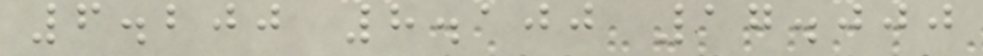6.200 8.100 17.000
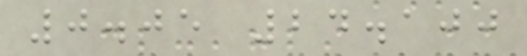0.05 24.100
